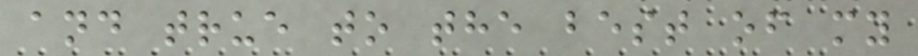and true to the best of my
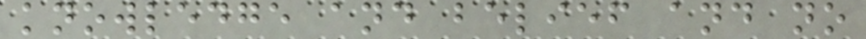knowledge and belief and no
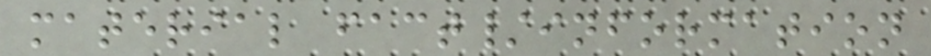material fact/information
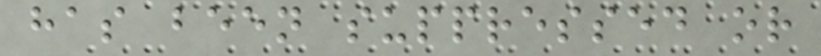has been suppressed or
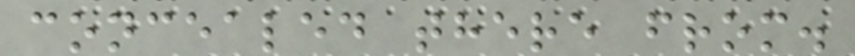concealed there from.
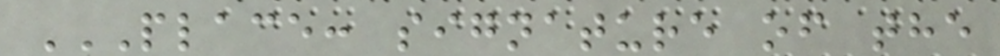PLACE: SIGNATURE OF THE
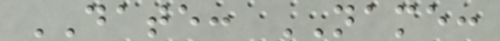DATE: NAME:
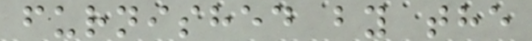furnished by the
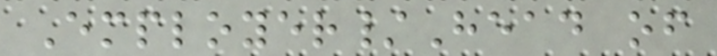Employer/Head of
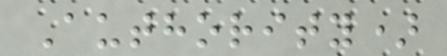Authority)
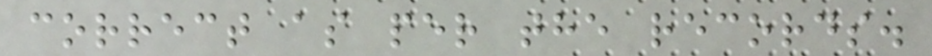correct as per the records.
